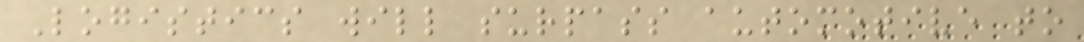Logistics will surpass automotive to
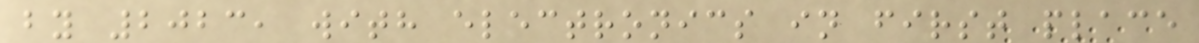by 2023, with electronics in first place
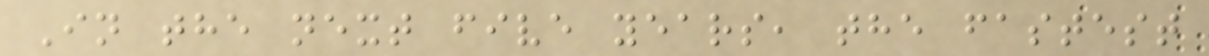In the next five years, the fastest
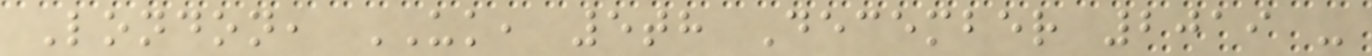London, UK, 5th December 2019 -
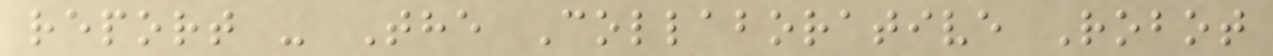report - The Collaborative Robot
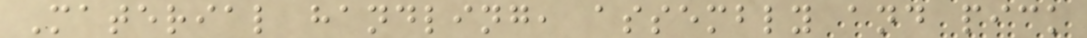Material handling, assembly and pick
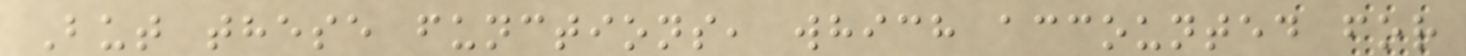But these functions, which accounted for
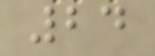24
